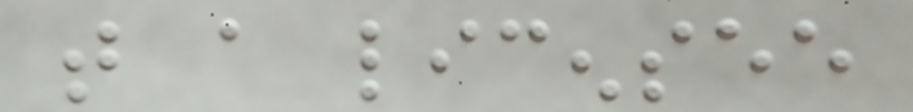that a licensee
